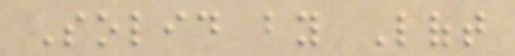Solid by Loft
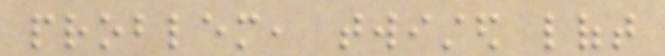problem, twisted loft
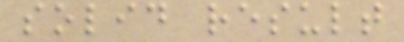solid result
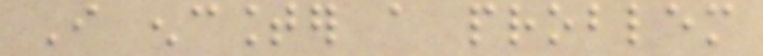I encounter a problem
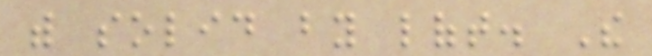with solid by loft. The
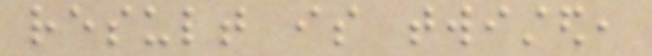result is twisted,
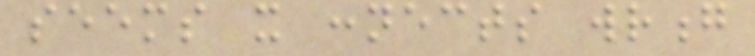seems it connects wrong
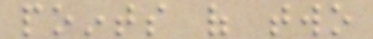points of two
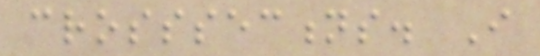crosssections. I
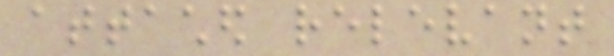attached relevant
